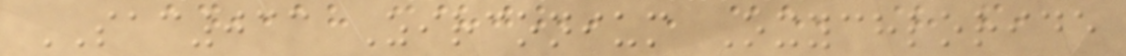SAC033 Zirconium Oxychloride
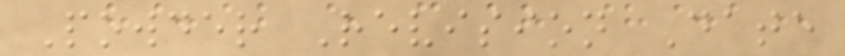Powder Revision Date
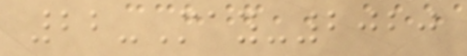22-May-2020
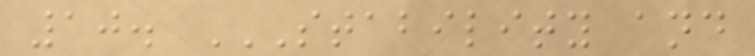10. STABILITY AND
